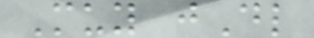Muy jDl
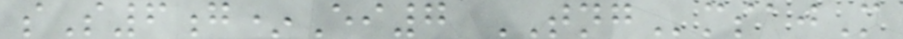sS6g*Ei7 TNGmsajM
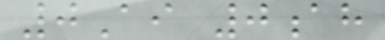0Ai 0ah
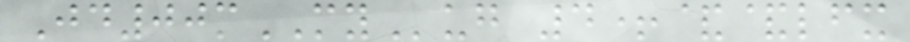Jd00mMYug 4+&&lfx
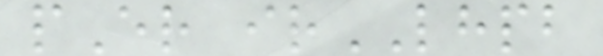pEr irLHPB
